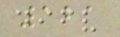121
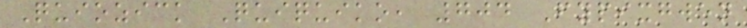Quiozick Quiquiko, 704 Fypixgwen
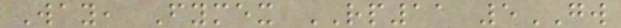Way, Fymex RP11 5GW
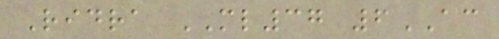Ridra ML37 6AC
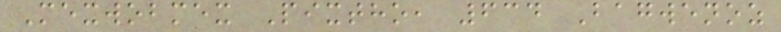Mexwobmex Pixtho, 634 Bagwenoz
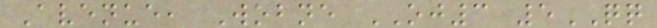Avenue, Wobne OJ3 5QQ
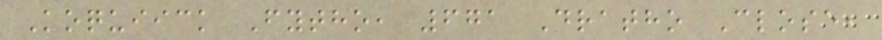Koquiick Fytho, 671 Dratho Close,
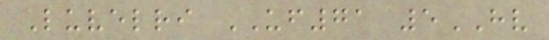Luvelri UF71 5HV
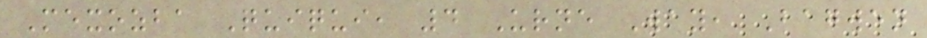Mexozba Quiqui, 4 Urne Way, Bagwen
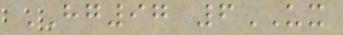HG97 6UX
